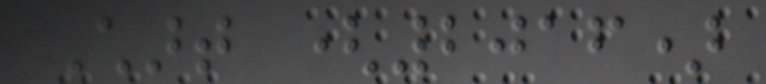Chart (2016)
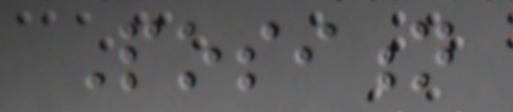Position
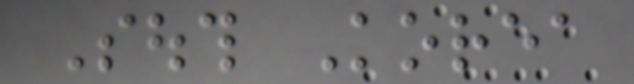South Korea
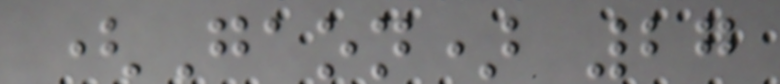(Gaon) 27
